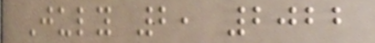July 2, 2022
